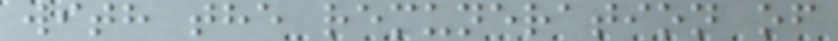with the remuneration of
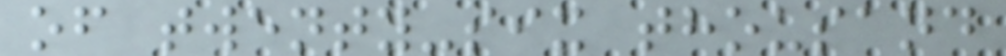of twenty-six thousand
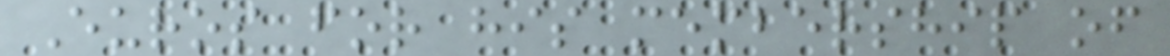Euros for his membership of
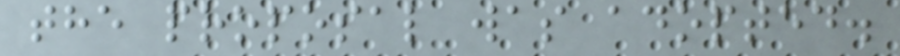the proposal was adopted.
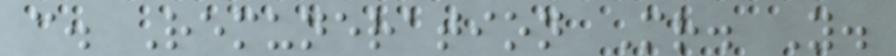c. Remuneration Mr. Y.
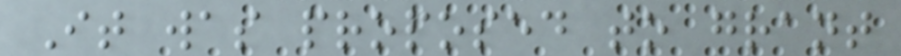It was proposed to grant
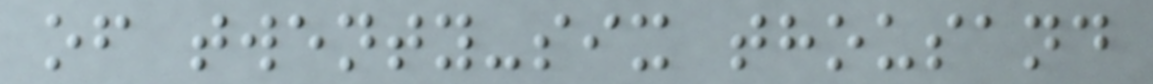of twenty-six thousand
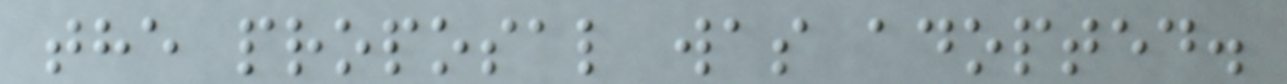the proposal was adopted.
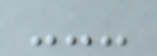---
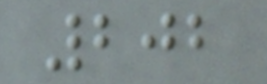202
